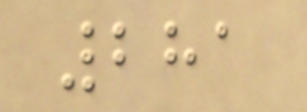281
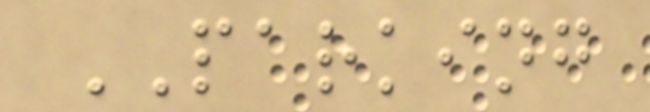PARKING
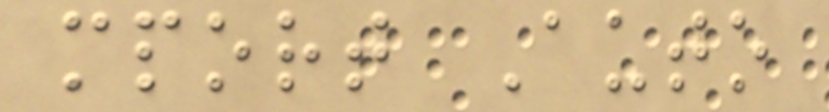mport Auto
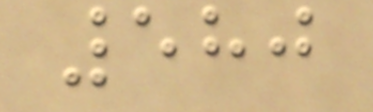580
